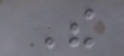The
